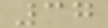37
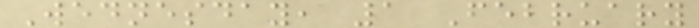Wednesday, 1 February
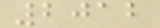2012
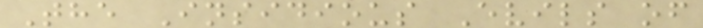The Insidious Evils of
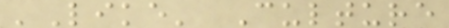'Like' Culture
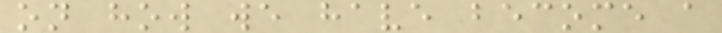on how we have become a
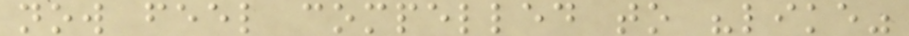now feel compelled to "like"
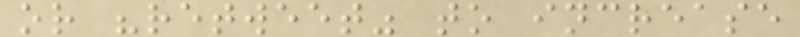or "retweet" to increase
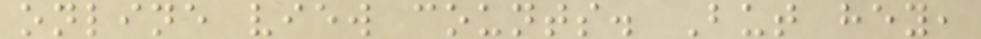online view counts. But hey,
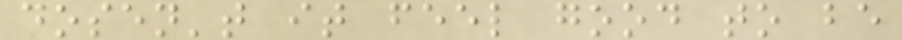dosen't it feel good to be
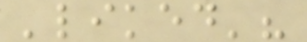'liked'?
